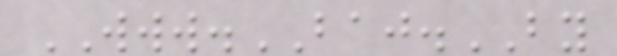WWW.BAJ.BY
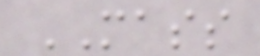MASS
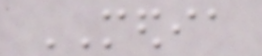MEDIA
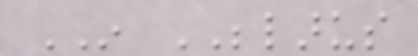IN BELARUS
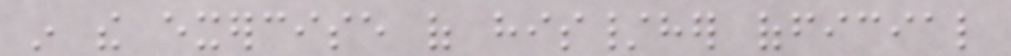in the exercise of his/her official
